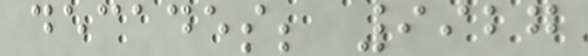decades; 9927
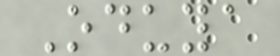Oduya
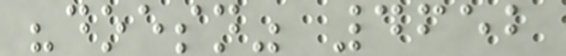"doesn" 4652
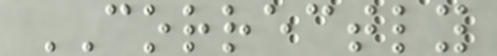CORRECTLY
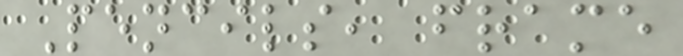Pencils, frame
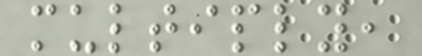multiply,
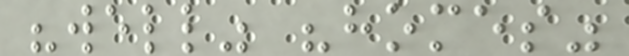"well" "homes"
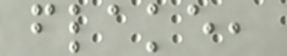flake,
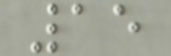15
